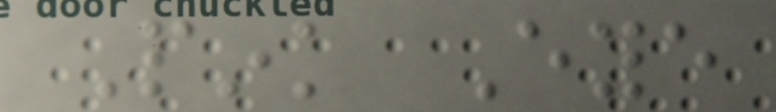Pink Eye
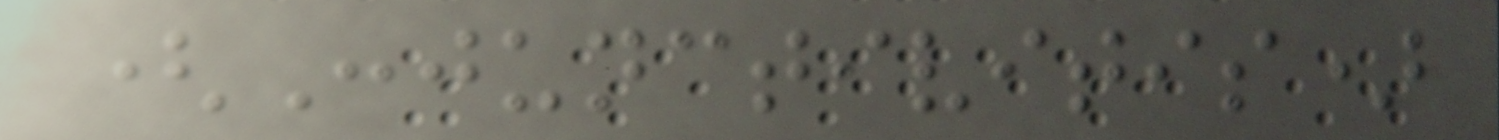(Conjunctivitis)
